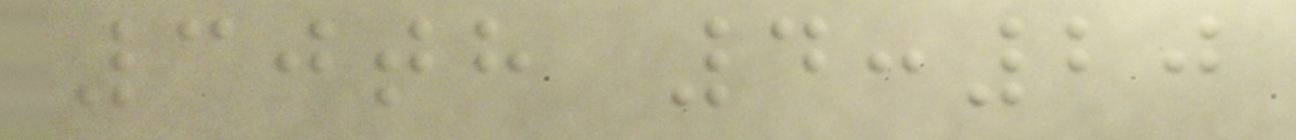30th 4:20
